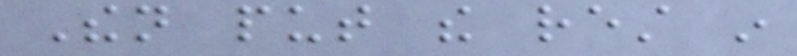Then put the rest in
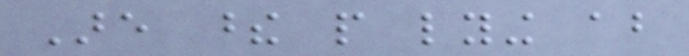Are these people lying about
